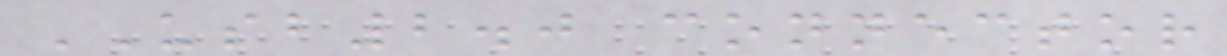USB2.0 connector
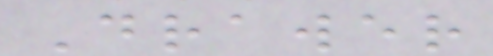Drawer
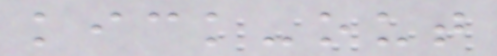kick-out
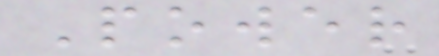Power
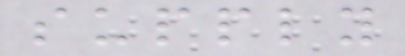supply
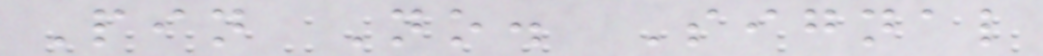Pin No. Signal
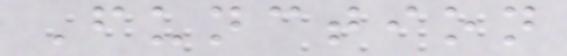Function
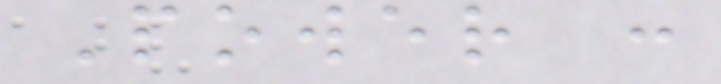Power :
